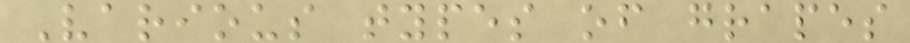Various types of grapes
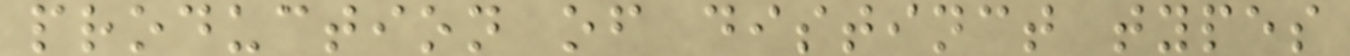production of distinct types
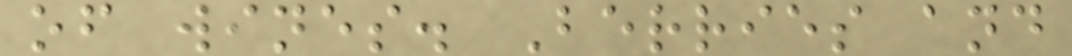of wines. Berries and
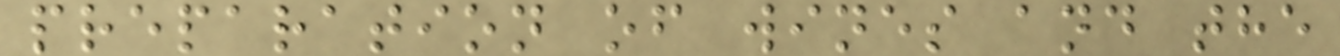preparation of wines and the
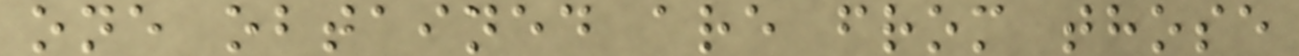one obtained are from those
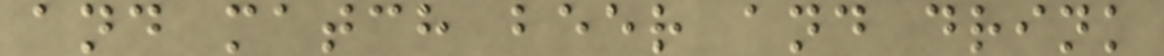and match beer and drink
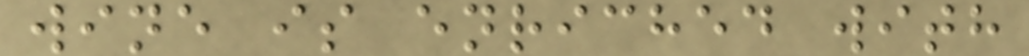wine is enriched with
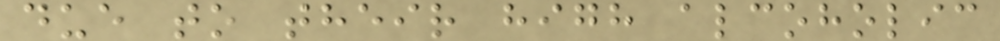due to their high alcoholic
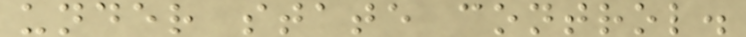under state control.
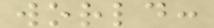world:
